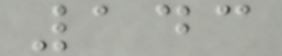143
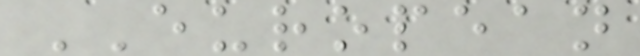EUROPEAN
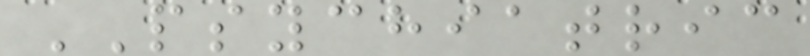PSYCHIATRIC
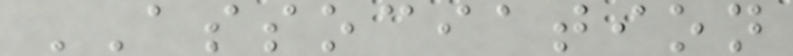ASSOCIATION
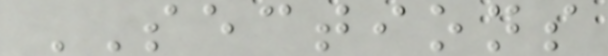SECTIONS
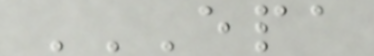EPA
